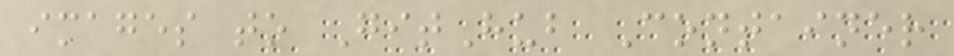images to GitHub Container
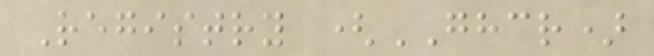Registry (GHCR)
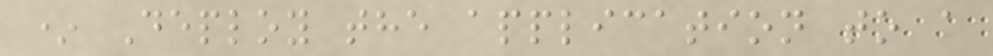* Deploy the application to a
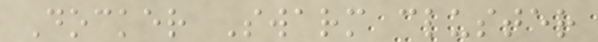Docker Swarm cluster
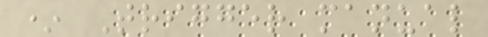* Trigger manual
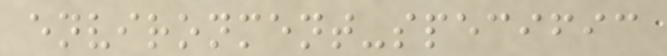environment-specific
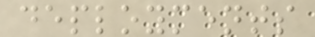deployments
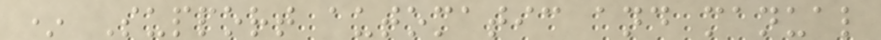* Support automatic and manual
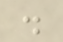.
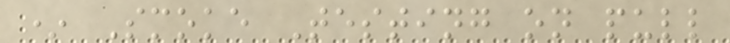* Smoke Testing on pull
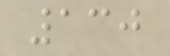130
